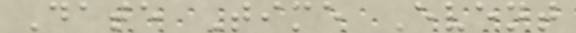Date Time Event
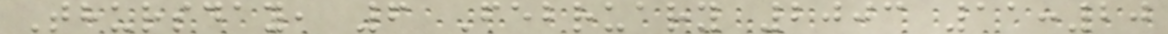Thursday, 6 February 2003 11:20
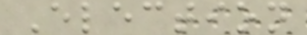Election
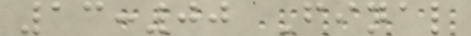13:00 Final
